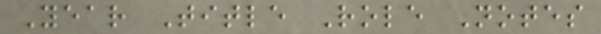Year Title Role Notes
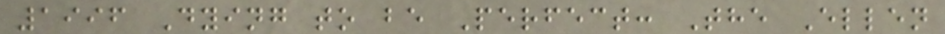1996 Dying to be Perfect: The Ellen
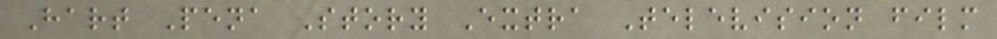Hart Pena Story Extra Television film
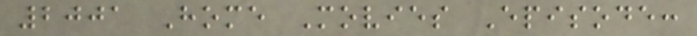2001 Home Movies Episode:
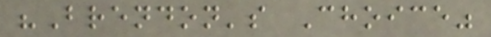"Brendon's Choice"
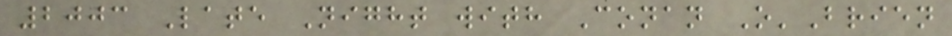2003 Late Night with Conan O'Brien
